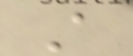A
